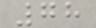78
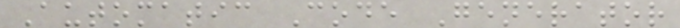Automatic Code Generator
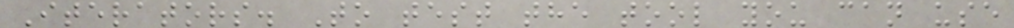Iterators. To test the tool you can use
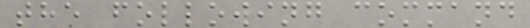the following command
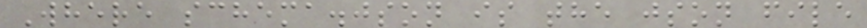Where schema.json is the json file
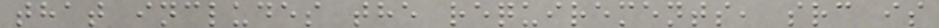that includes the requirements, src is
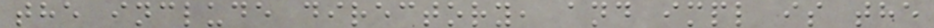the include directory, and impl is the
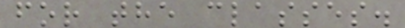for the classes.
